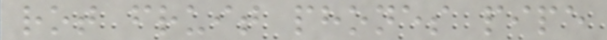rot fruit phones pipe
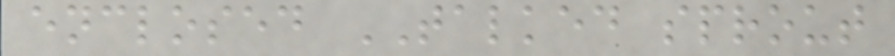enclosed TALKED sprout
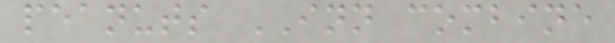peanuts INN combine
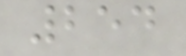254
